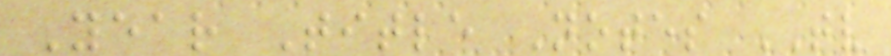Year Title Notes TV
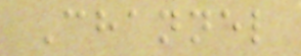Channel
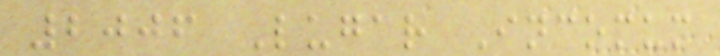2006 Lugar Incomum
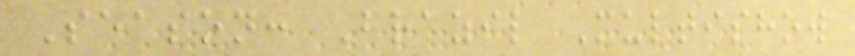Season: Brazil Multishow
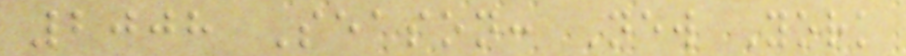2008 Season: New York
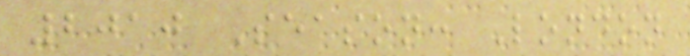2010 Season: London
